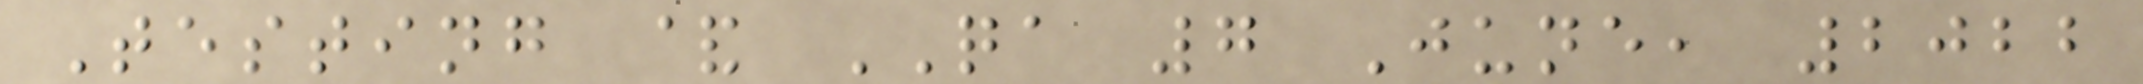Testing & QA 7 June, 2022
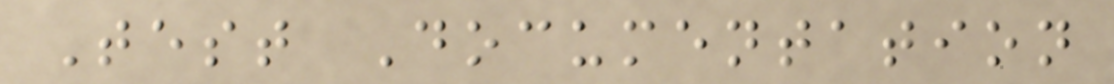Test Documentation
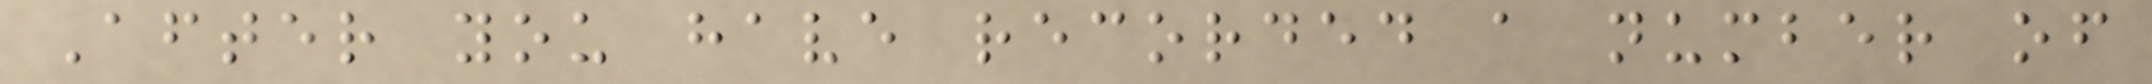After you have recorded a number of
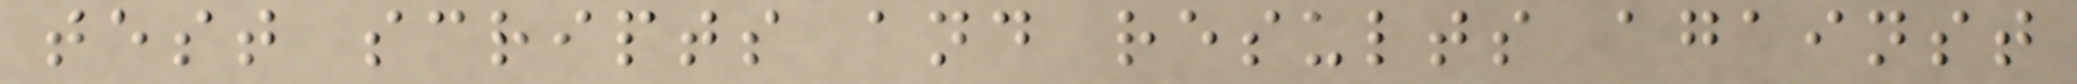test scripts and results against
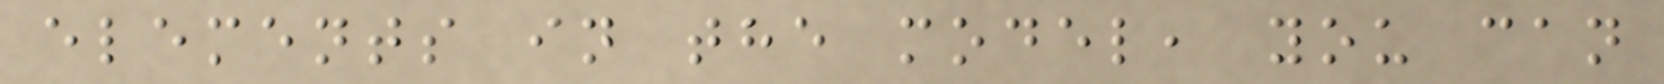elements in the model, you can
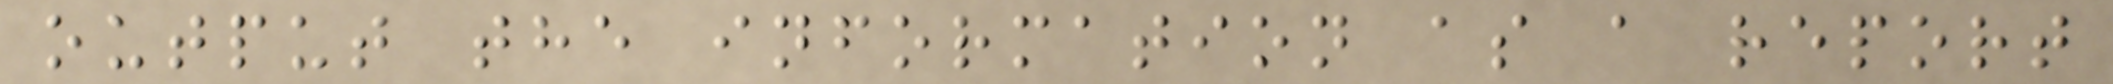output the information as a report
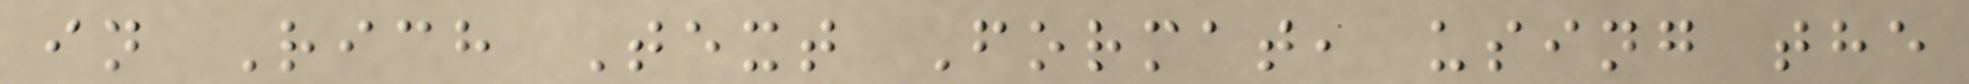in Rich Text Format, using the
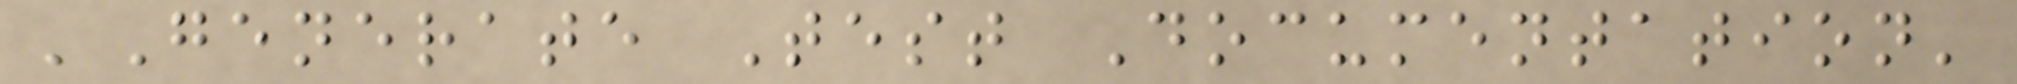'Generate Test Documentation'
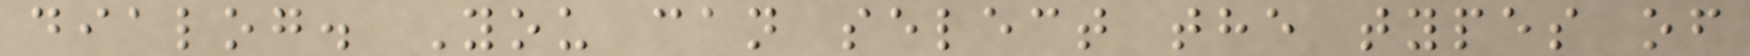dialog. You can select the types of
